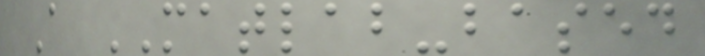A MATLAB-based
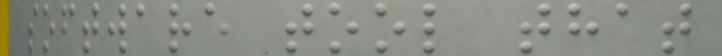software tool that
